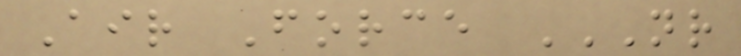Air Force NR
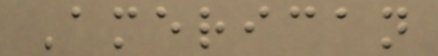American
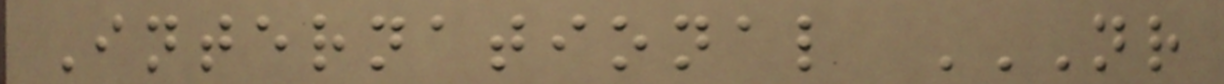International NR
